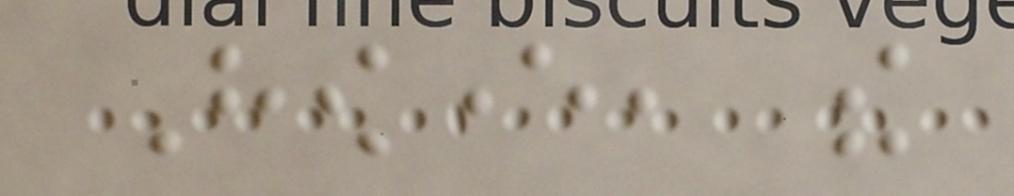However, the
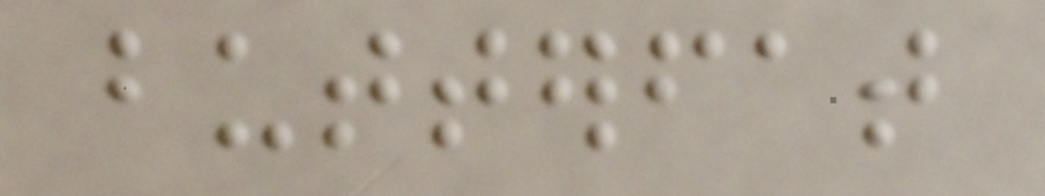butterfat
